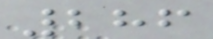286
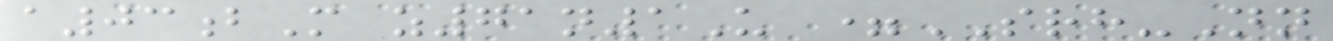a03bM z71n1U =SRH-Nn
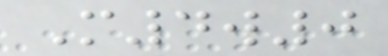M4w0
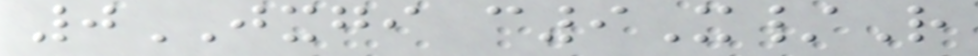0JXGI c9X/R
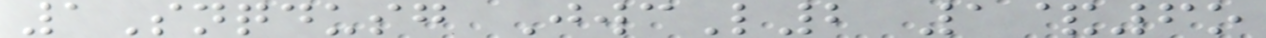1Snqdusg JwcL2 1&6o
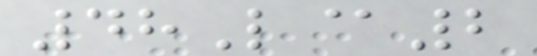48L@2
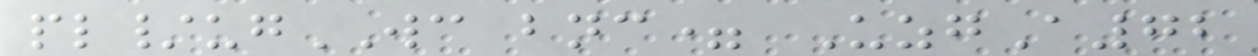pl/ugWC bnc= UzgA72
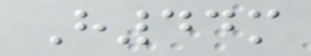H44m
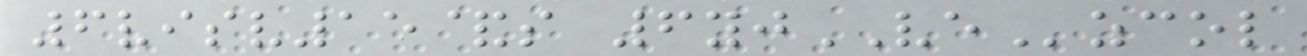6visv15&s 6yjVEzcol
